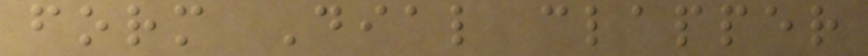form Dial clapper
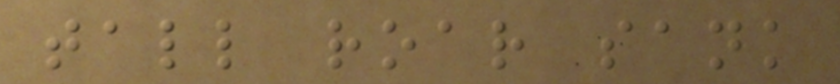tall roar sank
